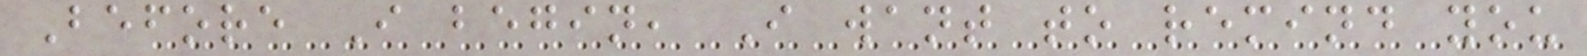Before I begin, I want to remind you
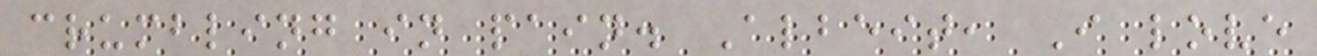crumbling in pain. Albeit, I love
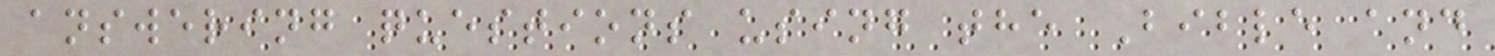answering questions using the Bible and
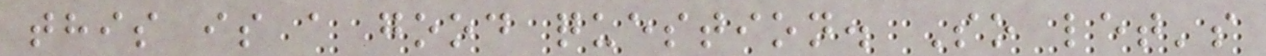this is a good question. So let's
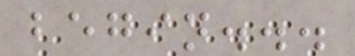begin...
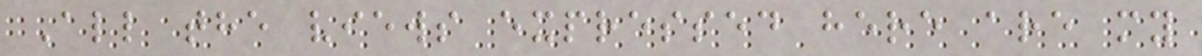All the views expressed here are my
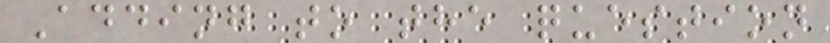Adding to the question
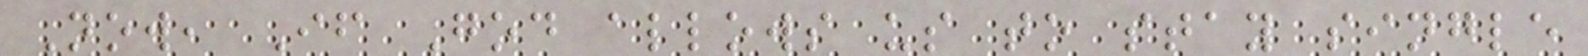Now, If God allows us to stay single
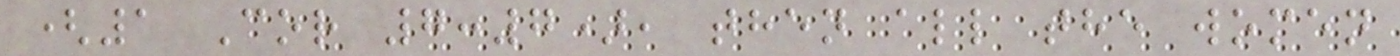(1 Cor 7:7), then all the women
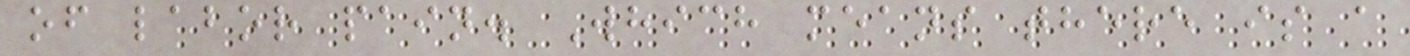of labor pain. Which means there is a
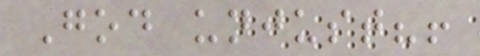God unjust?!
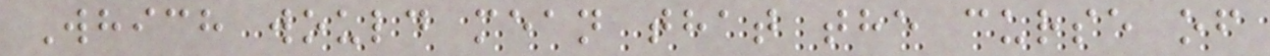Which would mean that the curse of
